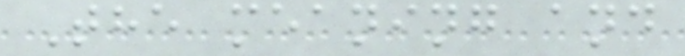The meaning and
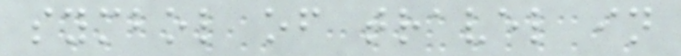symbol of travel in
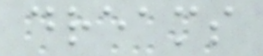dreams
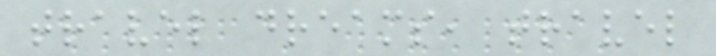travel dreams, travel
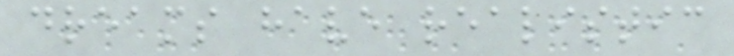dreams have realistic
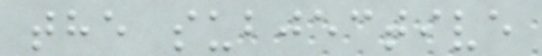the subjective
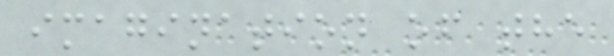imagination of the
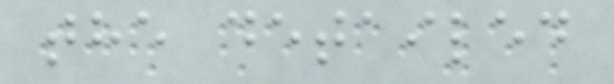the detailed
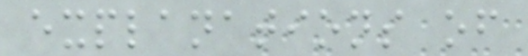explanations of
